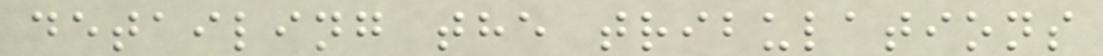detailing the tribulations
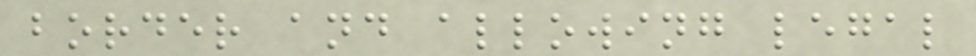border and allowing legal
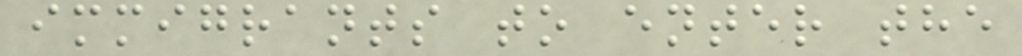immigrants to enter the
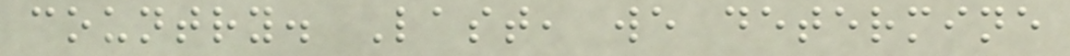country. Last, we determine
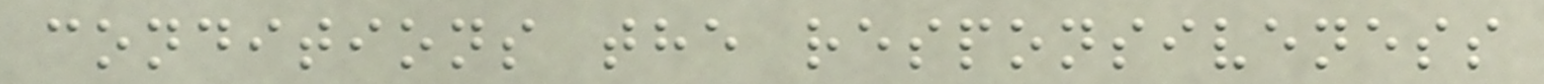conditions the responsiveness
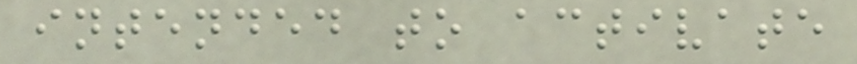intended to activate
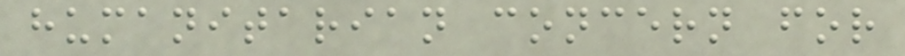humanitarian concern for
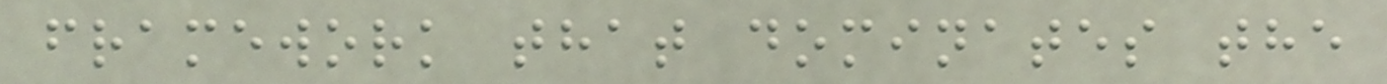framework that dominates the
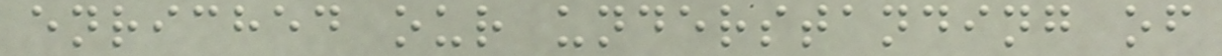enriched our understanding of
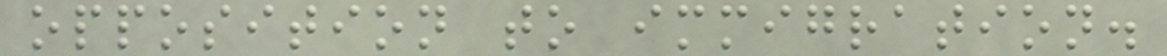opposition to immigration.
